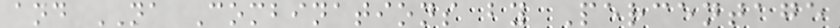and NA Combinations by Percentage
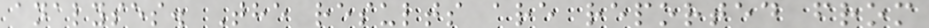analyses. The results are reported from
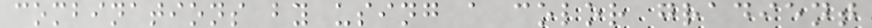combinations by using a color gradient
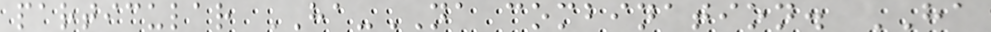particular HA-NA combination. HA
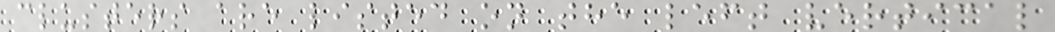clusters are listed on the left vertical
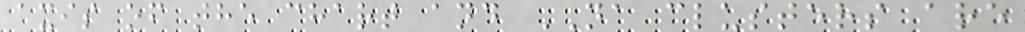axis of the chart and NA clusters are
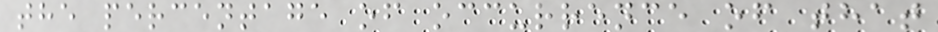the percentage of occurrence of that
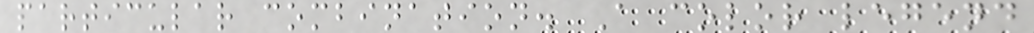particular combination. A color legend
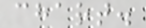chart.
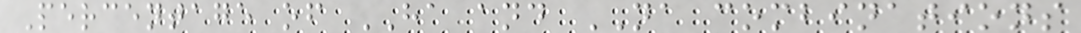Percentage of HA and NA combinations
